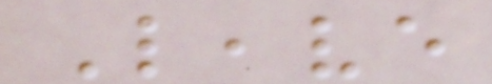Leave
